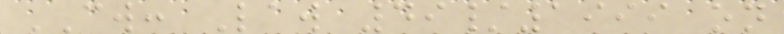CW: Law 49/1999 on
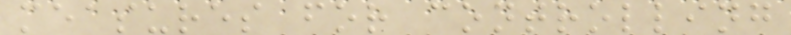measures for controlling
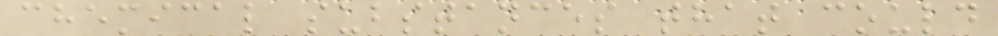chemical substances that could
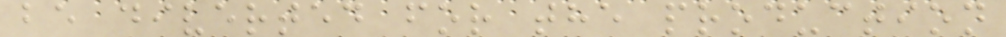be diverted for the production
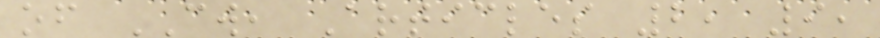of CW, Articles 2, 9,
